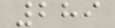289
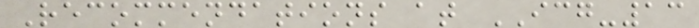Recommendations at ICG-13
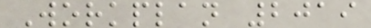Workplan 2019
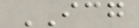ICG
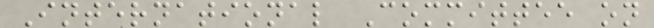International Committee on
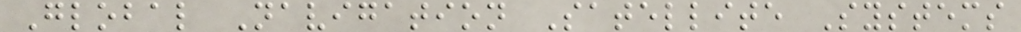Global Navigation Satellite Systems
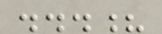...?
